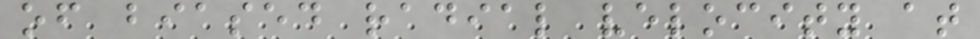of biased radial velocity at
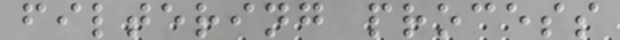filtering process
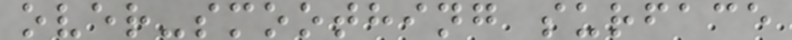over-smoothing surface
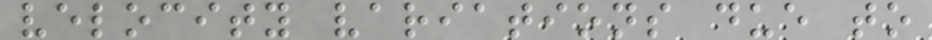velocity variations due to
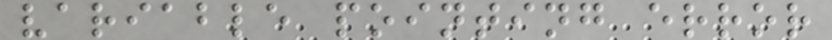variable pointing error
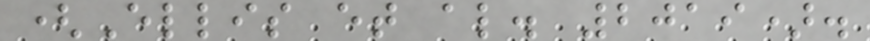(Ellis et al. 2019).
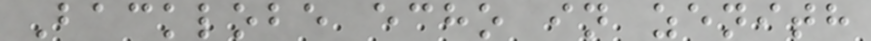Backlobe echo in zenith
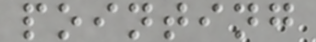pointing
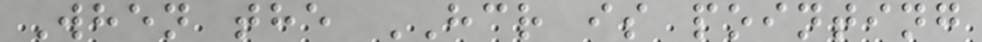When the HCR is pointing
